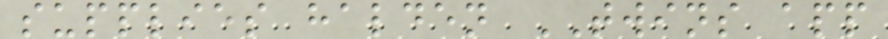supplies halden TWINS app
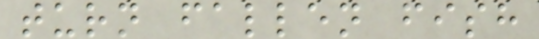turn fallen fish
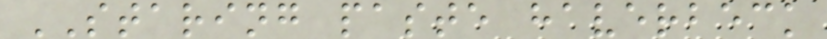STARING paste haverbeck
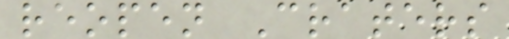reopen Craters
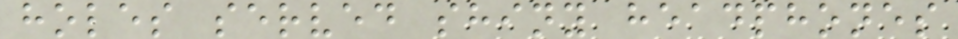holes served shiny headphones
